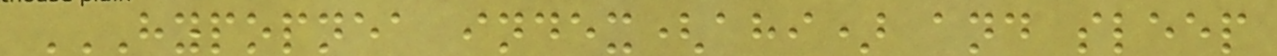HYPOPNEA INDEX(AHI) AND SLEEP
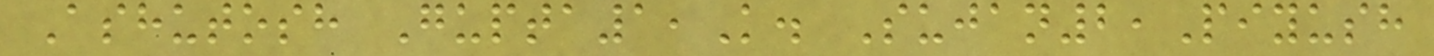Ashutosh Gupta1,K. Sujan2,Piyush
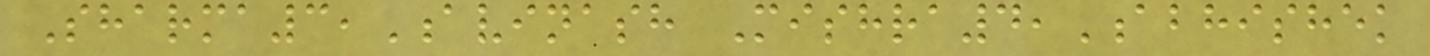Sharma3,Avinash Mishra4,Abhishek
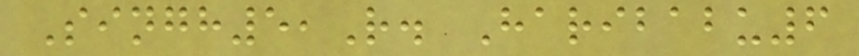Singh5,R. Haribabu6
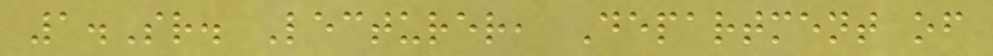1.Sr. Lecturer, Department of
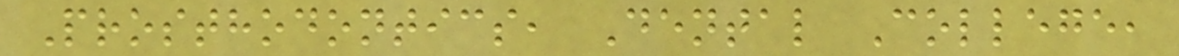Prosthodontics, Dental College,
